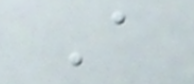A
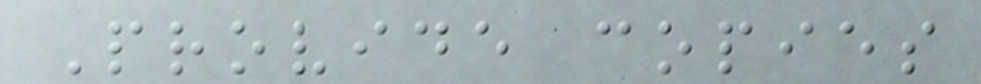Provide copies
